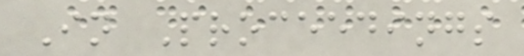In Proceedings
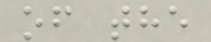of the
